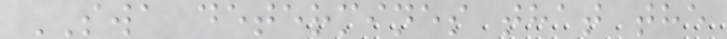SWA determines that the
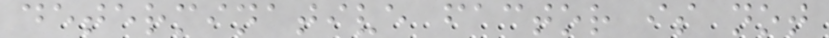determinative factor is not
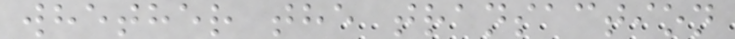whether the transaction
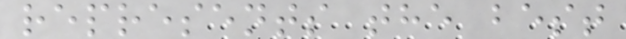represents the best
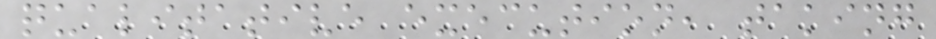qualitative execution, taking
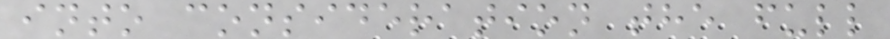into consideration the full
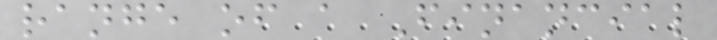range of a Financial
